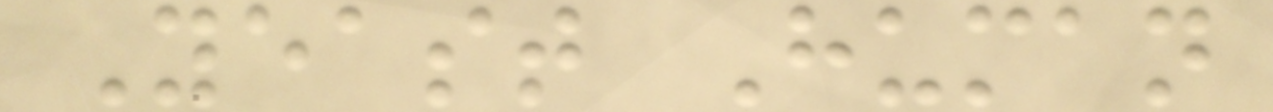Yeast Human
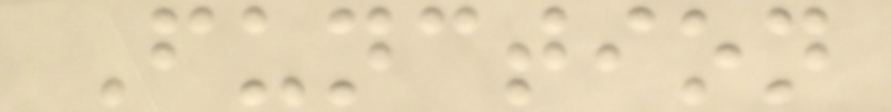Function
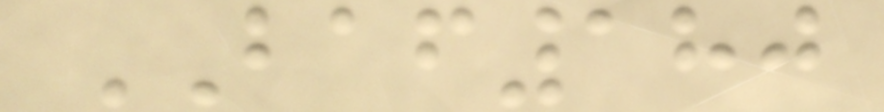BAF180
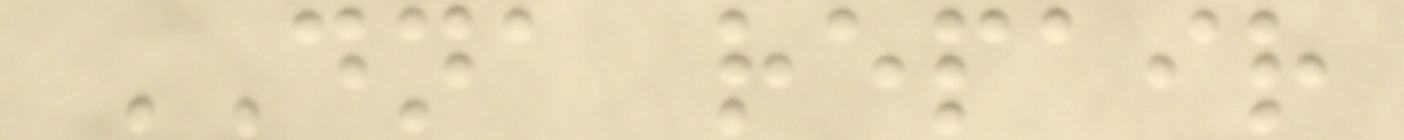DNA repair
